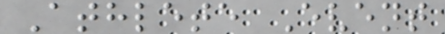Athlete Event
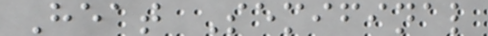Heat Semifinal
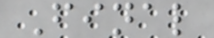Final
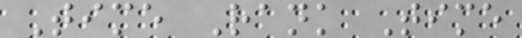Time Rank Time
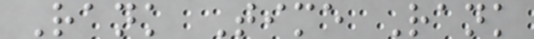Rank Time Rank
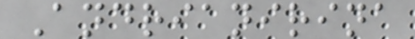Andrianirina
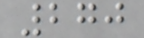270
